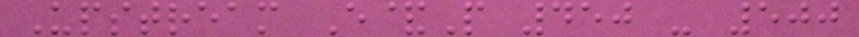Upstream E&P 450 - 500
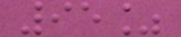95%
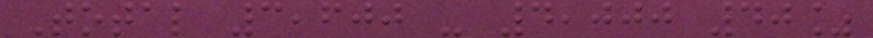Total 3,600 - 4,000 40%
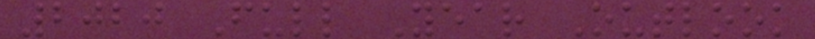2020 Full Year Outlook
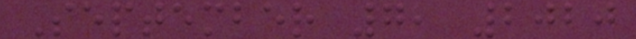September 7, 2020
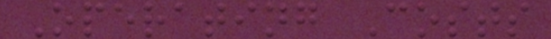Operating Costs
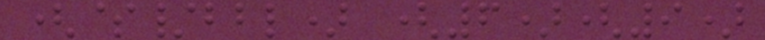($/bbl) (6)(9)
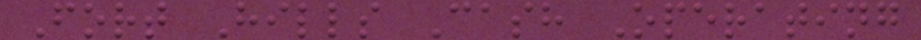Fort Hills Cash Operating
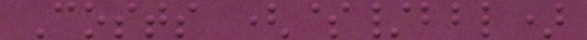Costs ($/bbl)
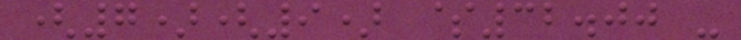(7)(9) $32.00 -
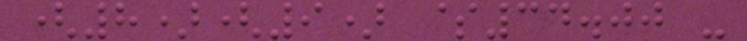(8)(9) $34.00 -
